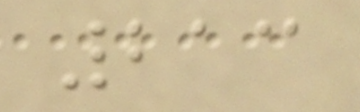213
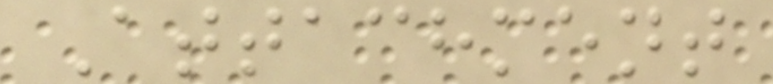Attachment
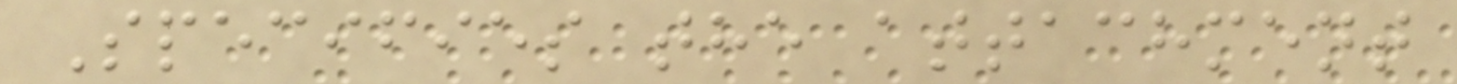Specifies the attachment
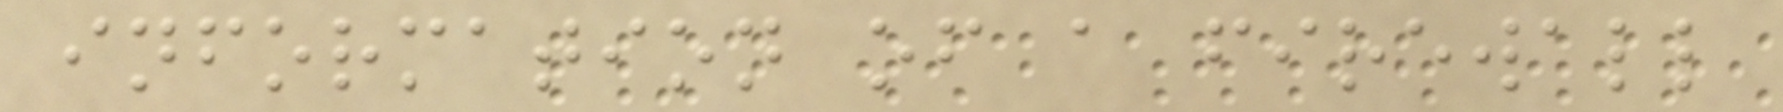information of a firewall
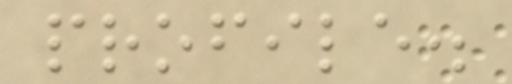profile.
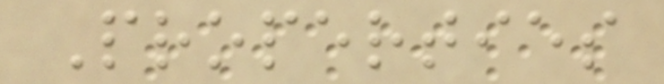Properties
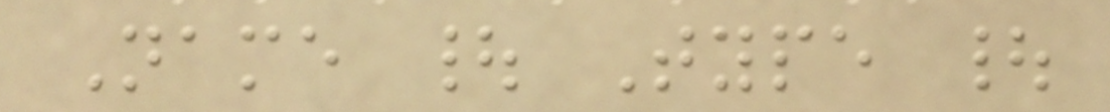Name | Type |
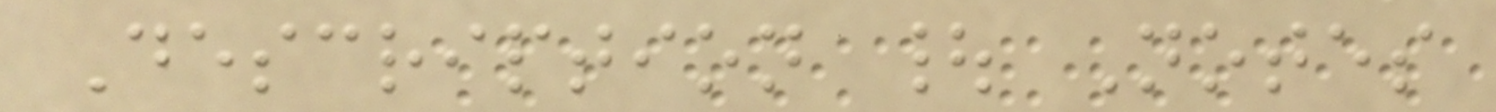Description | Notes
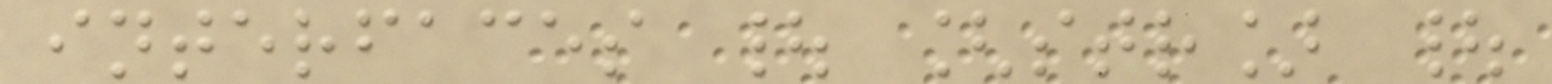interfaces | [str] |
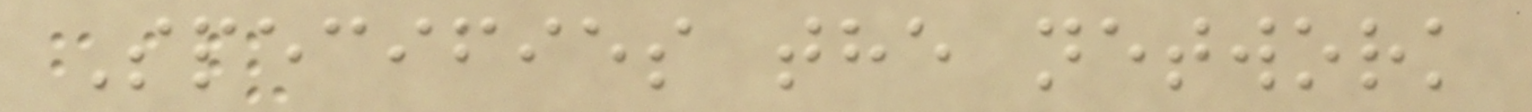Specifies the network
